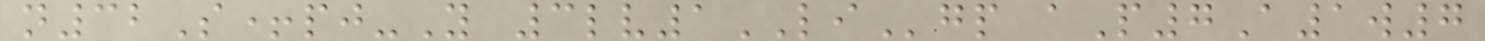n32S+pj-Y 3lv1LIgp aP7A1w7
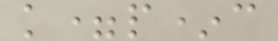k=p*c
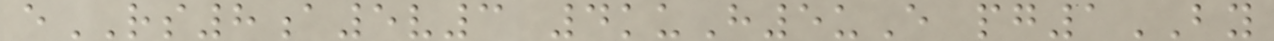eRS8a5v3 4kuH5uE pg1BY
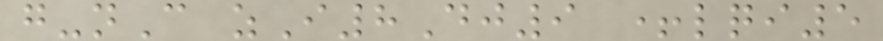g-nC zI8Dj9 +lqi5
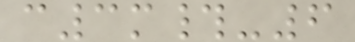c3m#-6
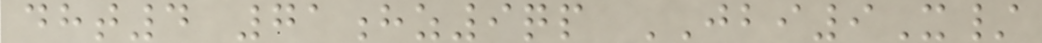dht4 71hz9qp JBI9X/
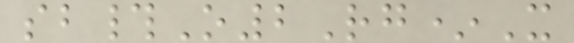sb#O2Rg*X
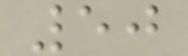50
